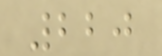220
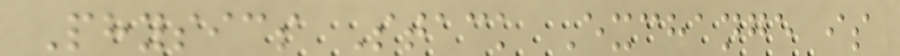Physics Stack Exchange is
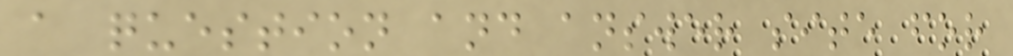a question and answer site for
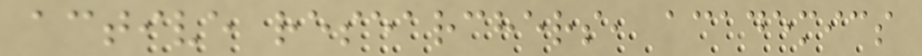active researchers, academics
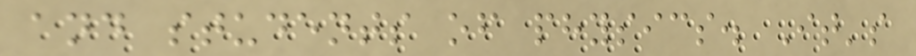and students of physics. It's
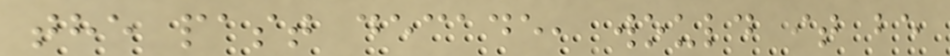the past decade, would it be
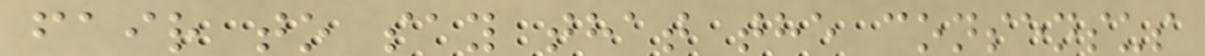fair to say that the consensus
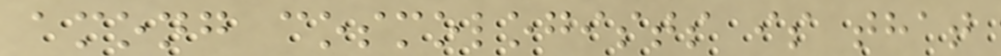among cosmologists is that
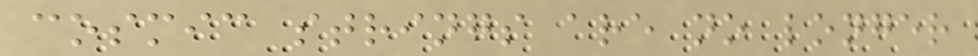cosmic strings are no longer
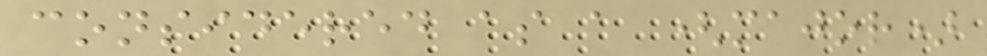considered as a (major)
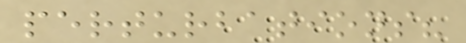perturbations?
